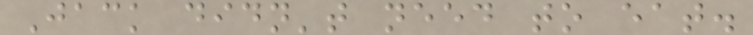Jack didn't need to eat.
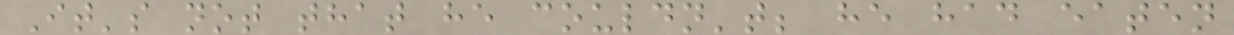It's not that he couldn't; he had eaten
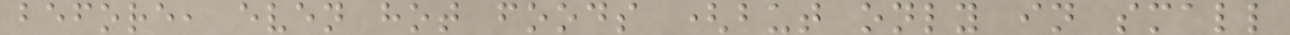before, even hot foods (but only in small
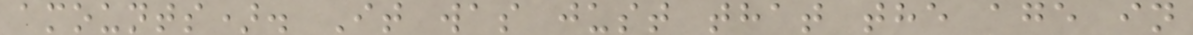amounts). It was just that the age in
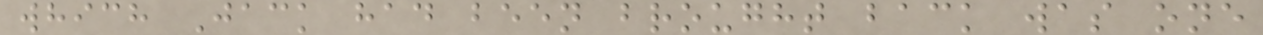which Jack had been brought back was one
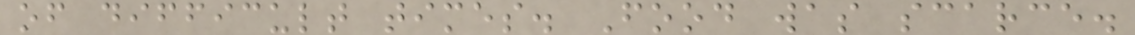of difficult times. Food was scarce.
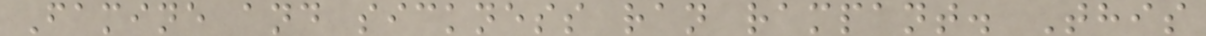Famine and sickness ran rampant. This
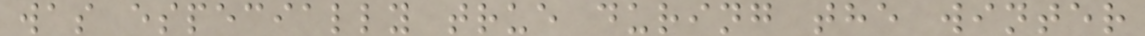was especially true during the winter
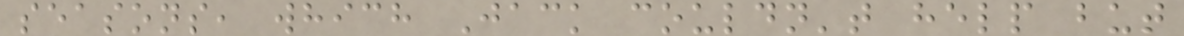seasons, which Jack couldn't help but
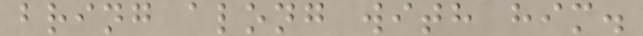bring along with him.
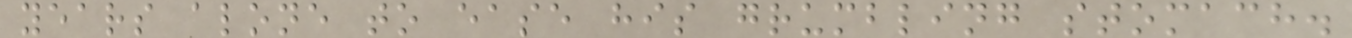years alone to ease his grumbling stomach.
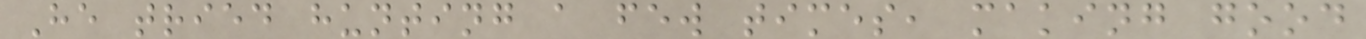He tried hunting a few times, making good
